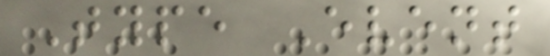Type Event
